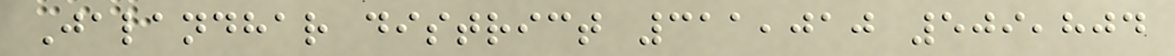Jalandhar district 311,010 509,804
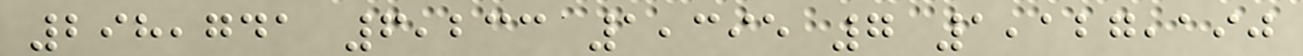298,741 6,233 1,395 7 1,127,190
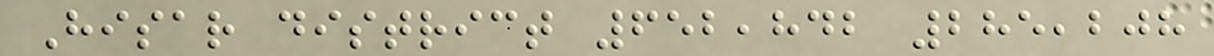Hisar district 652,842 285,208
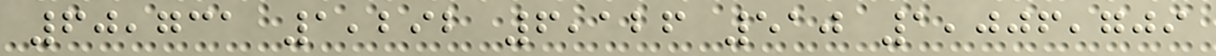60,731 1,292 6,126 510 1,006,709
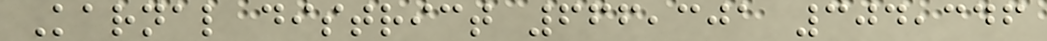Karnal district 666,301 304,346
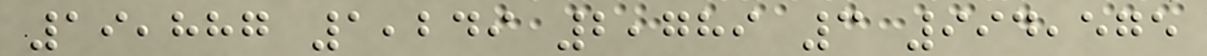19,887 1,249 2,789 3 994,575
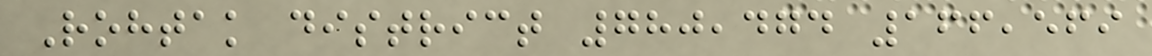Rohtak district 780,474 166,569
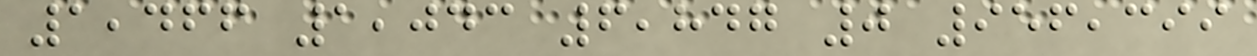1,466 1,043 6,847 0 956,399
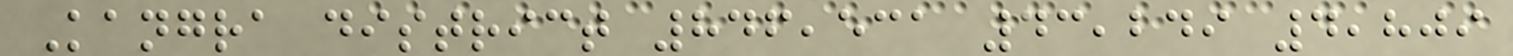Kangra district 846,531 43,249 4,809
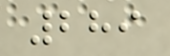289
